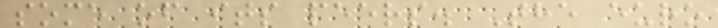some of its peers. The euro
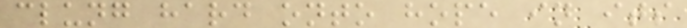clung hard onto hope in its
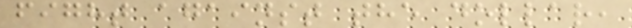fight against the dollar,
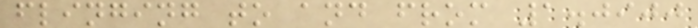flinging to and from 1.0900
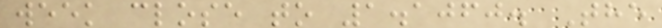week close to 1.1060. The
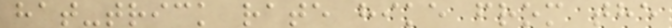hat-trick rate hike from the
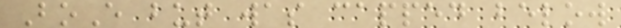BoE but was capped below
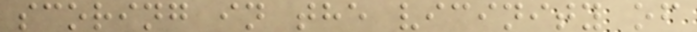scoring in the vicinity of
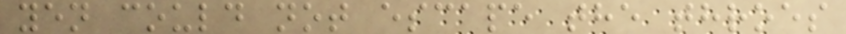yen could not escape the throes
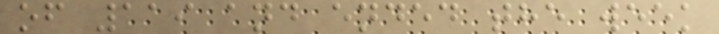of 119 and ended the week
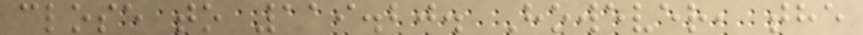close to 119.20. However, the
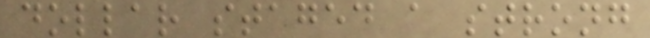dollar staged a strong
